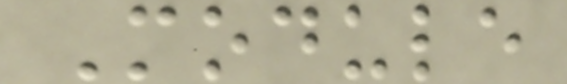Module
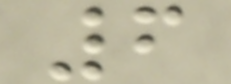6
